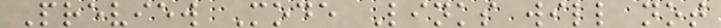Preview Mode Links will not
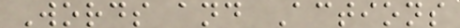Words and Actions
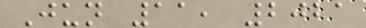Jun 11, 2021
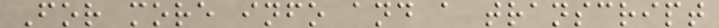For more info and a transcript
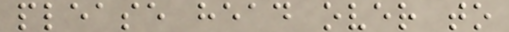please head over to
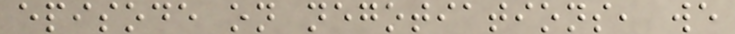episode on negotiations, we
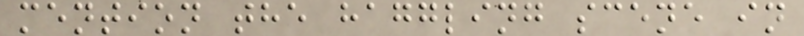mention the haggling scene in
